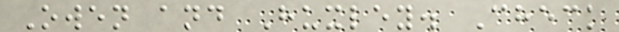Owen and Huxley. Check
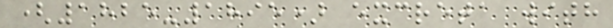(1825-1895) excreta with
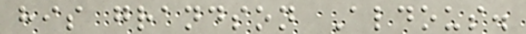his grandson Aldous.
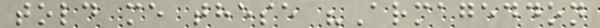told me these "Armageddon
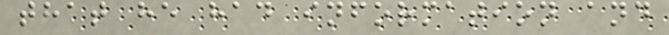that he had information and
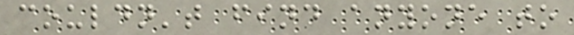couldn't find anyone to
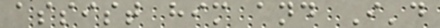assist him and I'd
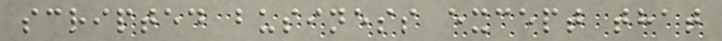scripted business except that
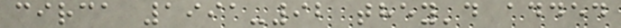circa 1991-92 they'd added
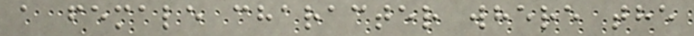a female character where the
